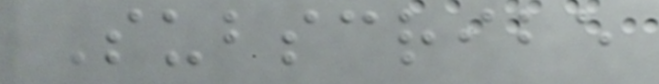Subscribe
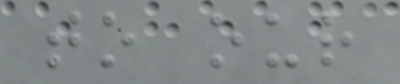to our
